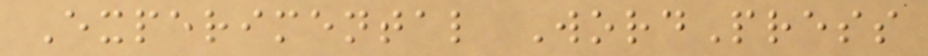Experimental WordPress
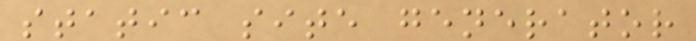static site generator
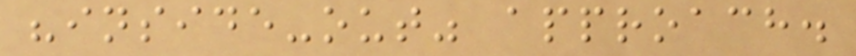"inside-out" approach.
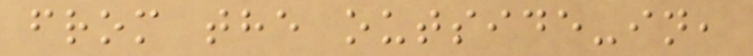from the outside-in,
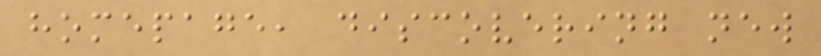homepage, discovering new
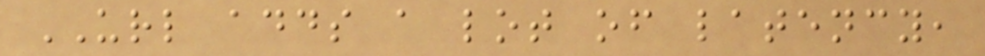URL adds a lot of latency,
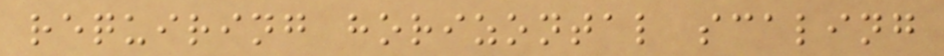requiring horizontal scaling
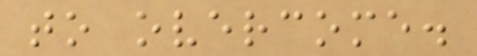to overcome.
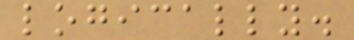logically.
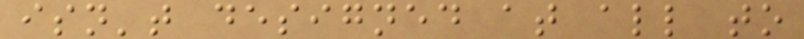isn't designed at all to
